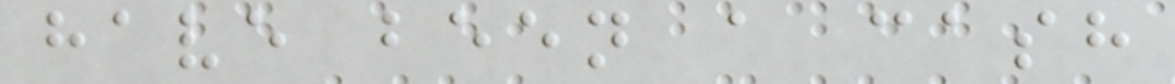have been a cash
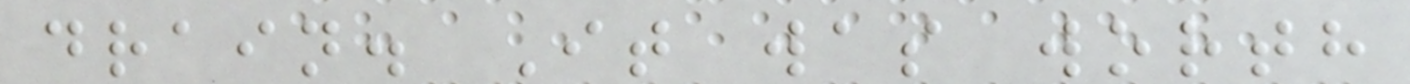drain. It was worth
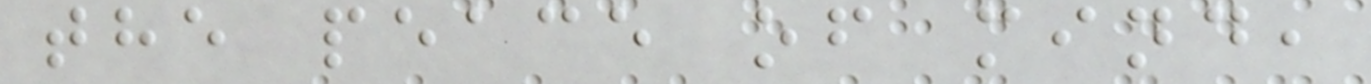the peace of mind,
